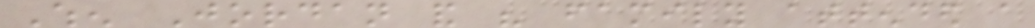When Jordan and his family attended a
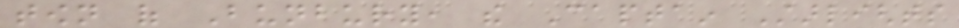town of Bunbury, the Captain Starlights
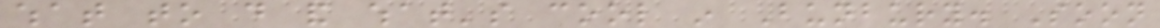what to do and what's cool in Bunbury. Soon
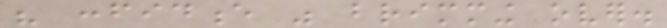his confidence was brimming over.
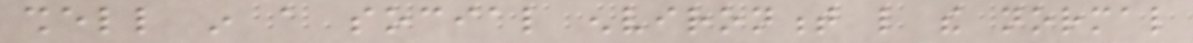shell in a social environment like the normal
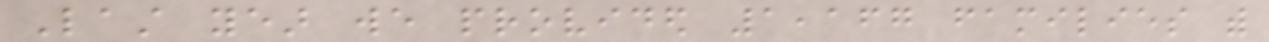Last year we provided 1,167 families with
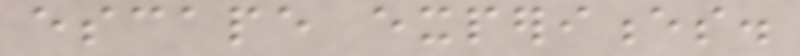escape experiences.
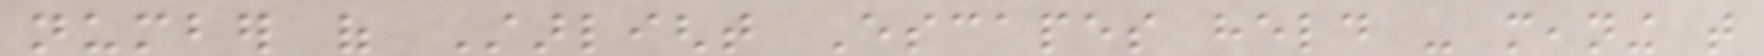number of Starlight Escapes held - meaning that
